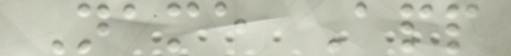Name App
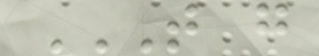T G
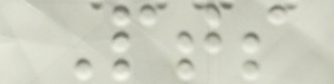Pts
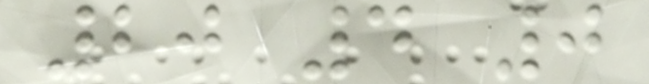20 4 0
